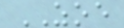ZOE
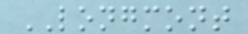LONGMONT
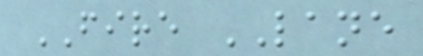FIRE LANE
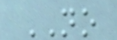NO
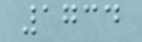1734
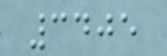3405
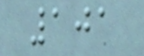101
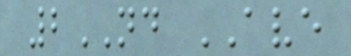2ND AVE
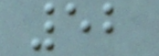52
